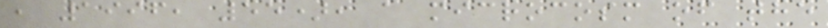, 1996, 55), a microcosm of the
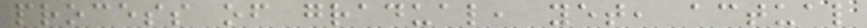process of gradual, yet, actual
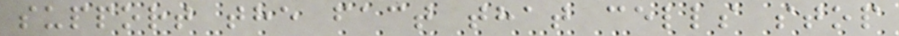support the fact that cells stop
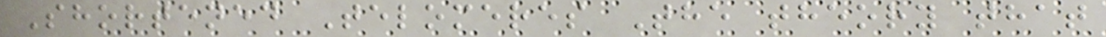Shortened Telomeres The theory that
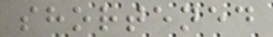shortened
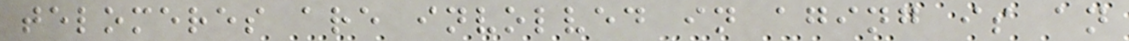telomeres are involved in aging is an
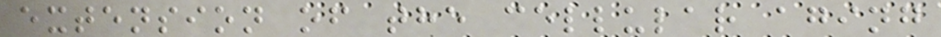extension of the cellular aging
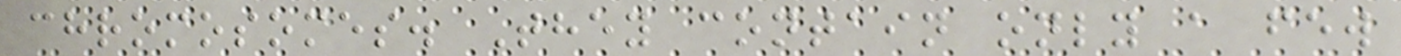chromosomes. They contain only a few
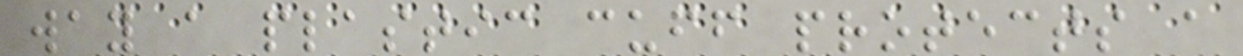way a plastic cuff protects a
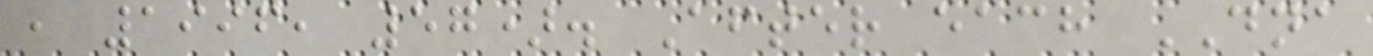, 1996, 57). After each DNA
